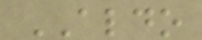ALDO
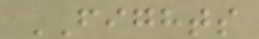FIGHTS
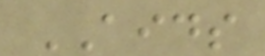AIDS
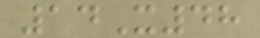14X48
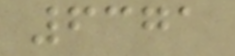6371
